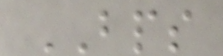BPS
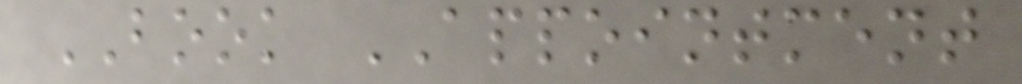BOOK APPOINTMENT
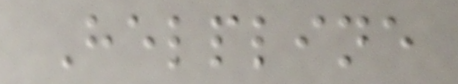Helpline
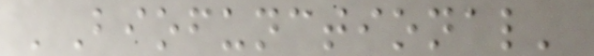'Biofunctional'
